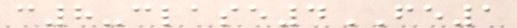c8-clase4FE1
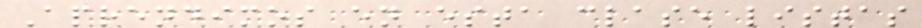Aprendimos en esta clase listas
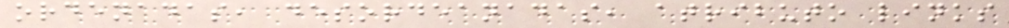ordenadas, desordeanadas, atributo links
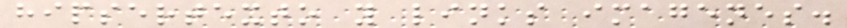hipsertexto y links imagenes.
